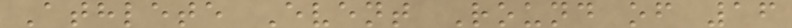Athlete Event Round of 16
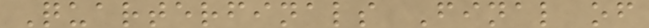Quarterfinals Final of
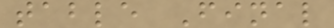table Final
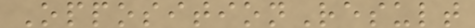OppositionResult
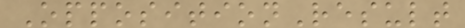OppositionResult
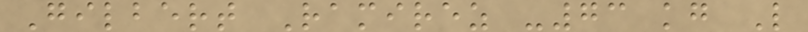Gilbert Ramirez -73 kg L
